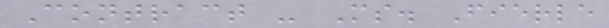Contract - Ms. Fierle
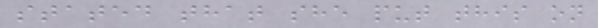stated that she put this on
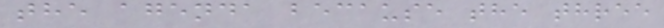the agenda because the three
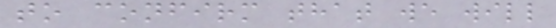to confirm that we will
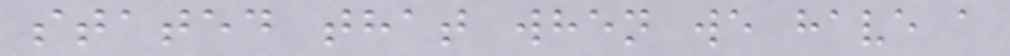stated that when we have a
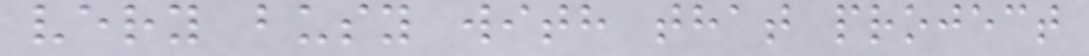very busy with that project
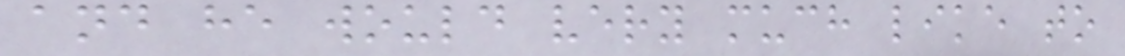and he would very much like to
